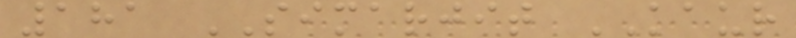181 SIMARJIT KAUR
